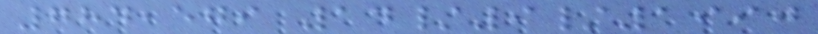784,579 14/9/1990
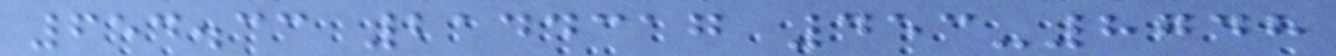654.33 2144317 453-8748
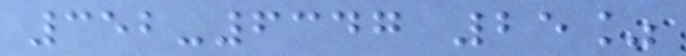352-6347 25%
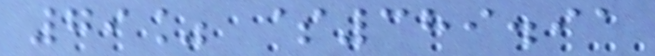79% $389.91
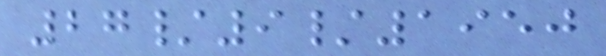27/9/1950
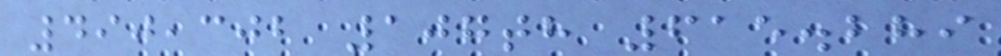490,302 107th 615.289
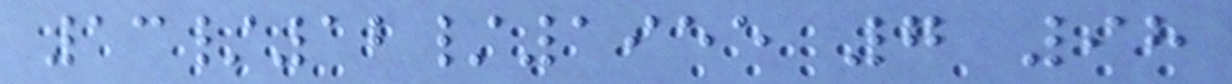13/12/1955 7 98
